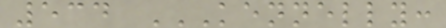534 KENNELLY:
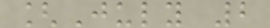[July 2
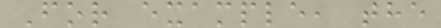For example, the
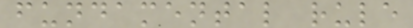fundamental rule
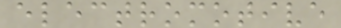electromotive
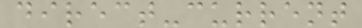direct-current
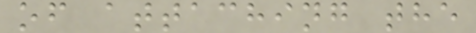of attaching the
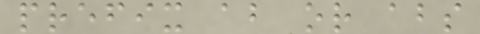prefix ab or abs
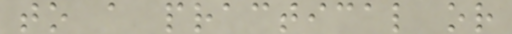to a practical or
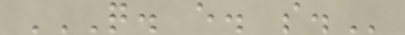Q. E. S.
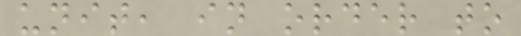unit, in order to
